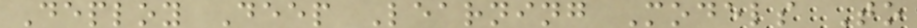Deploy Deep Learning Models To
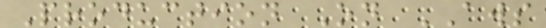Production On AWS
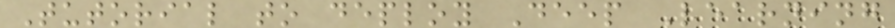Tutorial to deploy Deep Learning
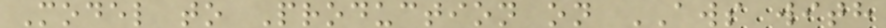Model to Production on AWS with
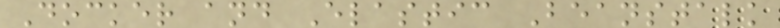Docker and Elastic Beanstalk
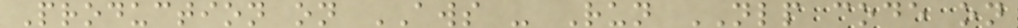Production on AWS - Run NLP code on
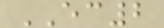EC2
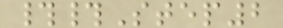##Step2
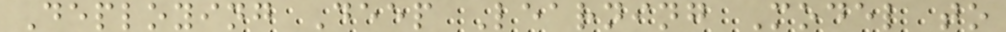Deploying Deep Learning Model to
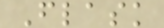Flask
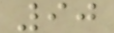90
